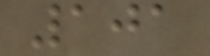101
